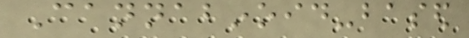Cannabinoid-based
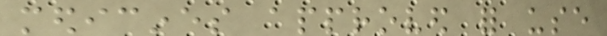medicines approved for use
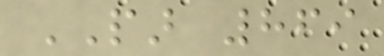PAR 869
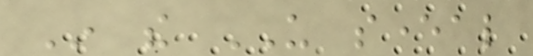In the US several
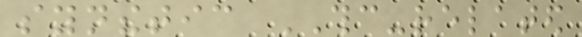synthetic THC-related
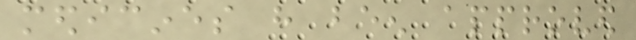medicines have been approved
